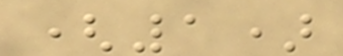(1)
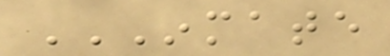INMATE
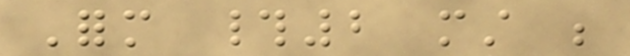Form #2 must be
